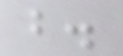b.
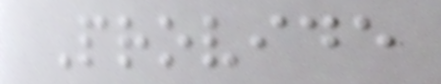Provide
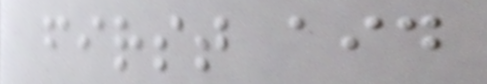first aid
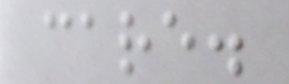care.
